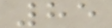85
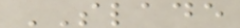SLADE
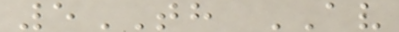5TH AV
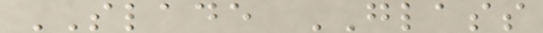SLADE GLASS
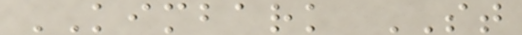KIMBARK ST
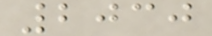2030
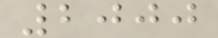2000
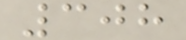308
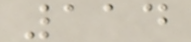114
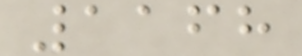1168
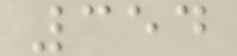354
